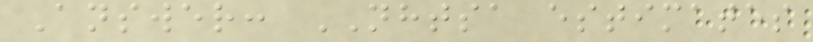Answer: NHTSA estimates
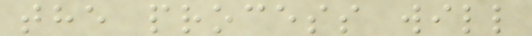the process will
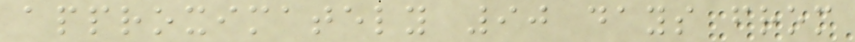approximately 90 days from
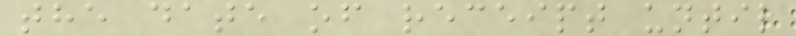the date of receipt until
